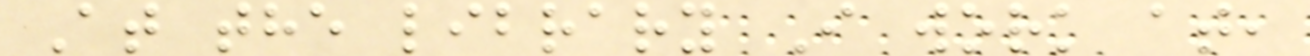At the library I work at,
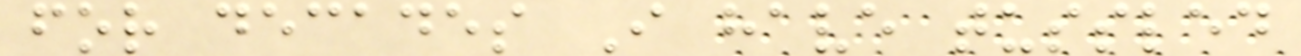for decades I have tussled
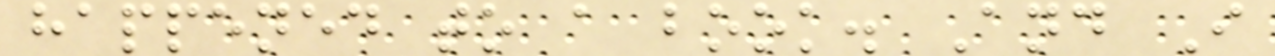happened to a book. And I
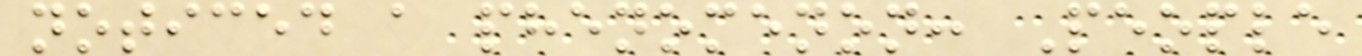noticed a phenomenon: People
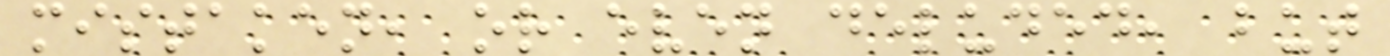mistaken, or even deluded, but
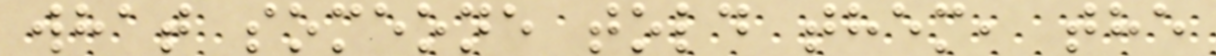what someone told them, the
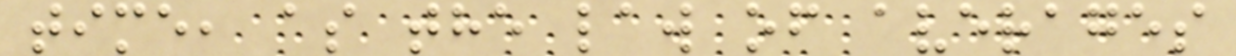time, as the law of averages
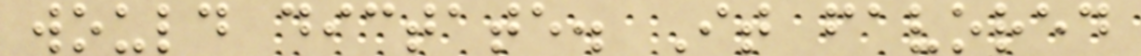would dictate. It favored
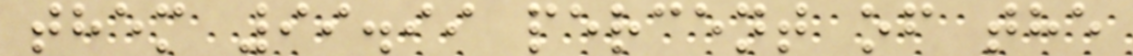them 99.99 percent of the
